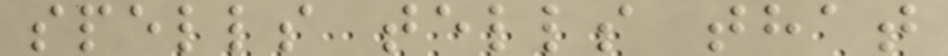spells tells that
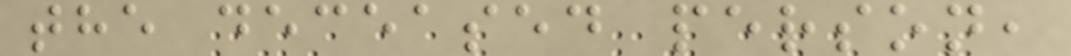the deceased person,
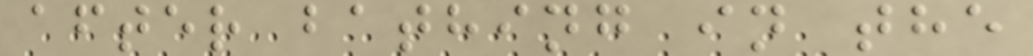after bathing in the
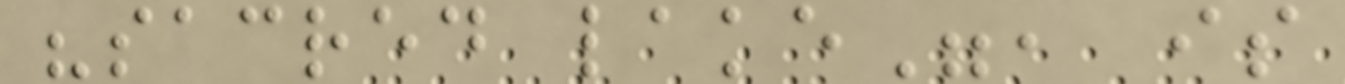"sacred lake", is
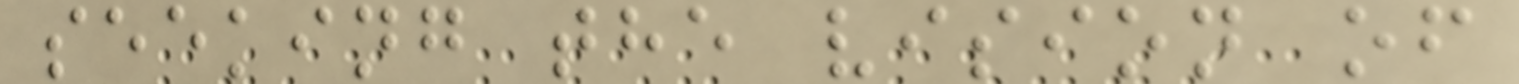seeking the vision of
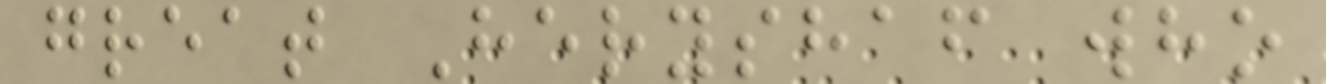great Heryshaf who
